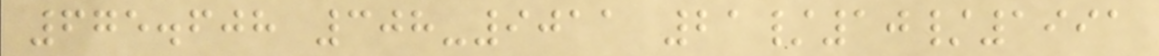675.608 308-9011 21/10/1991
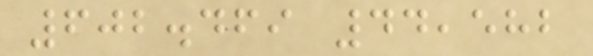602.469 44,582
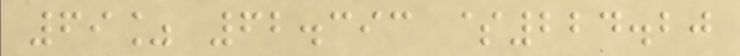69% 62.393 $224.20
